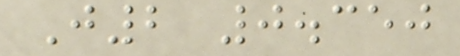J2 0.350
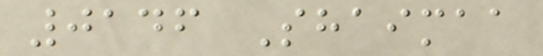0146 Shaimaa
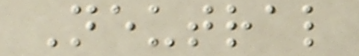Neutral
